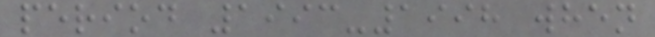period 1993-1998 when
